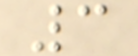3
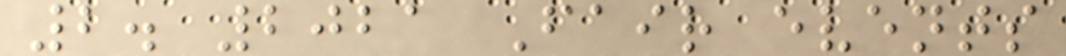2. 2021 Fair events
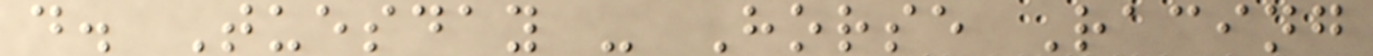d. Tuesday - Horse Racing
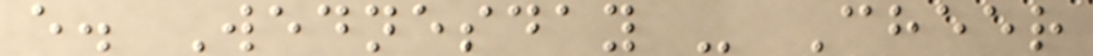e. Wednesday - Cheer
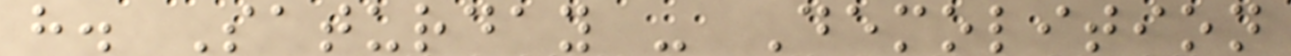h. Saturday - Demolition
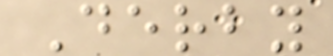Derby
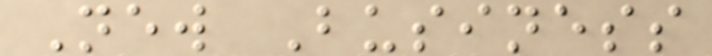New Business
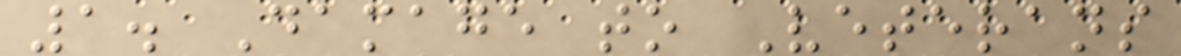1. Damage to Veterans
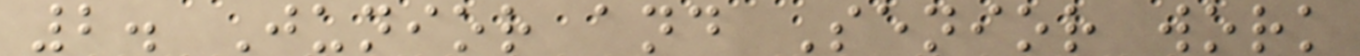2. Junior and Senior work
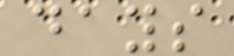days
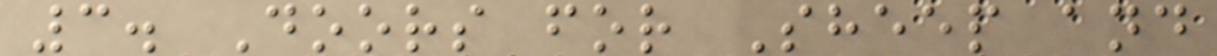3. Doors for Sheep and
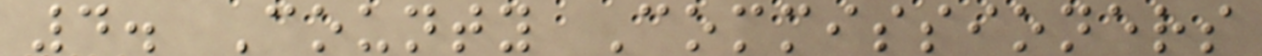4. County Commissioners
